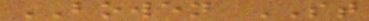BOWEN ST
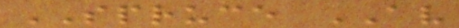SPRUCE AV
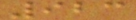923
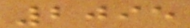2095
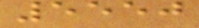5550
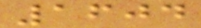1604
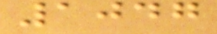1047
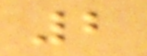2
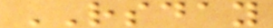RSDAY
